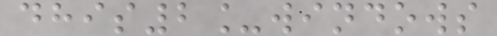dhis2_windows
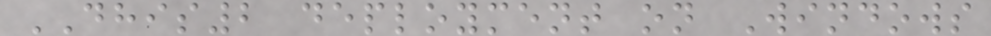DHIS2 deployment on Windows
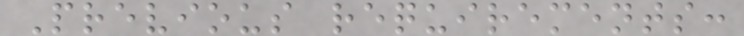Previous requirements:
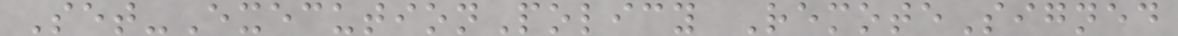Set-ExecutionPolicy RemoteSigned
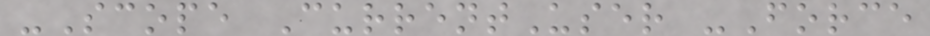-Scope CurrentUser -Force
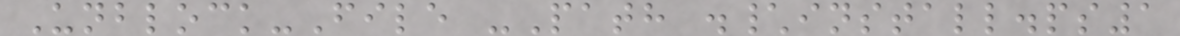Unblock-File -Path .\install.ps1
